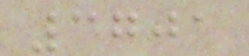3701
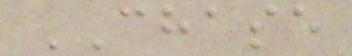CHASE
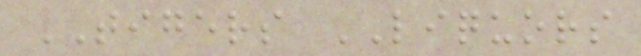TIGERS LIQUORS
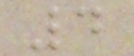4
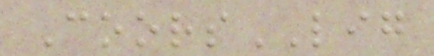CoorsLIG
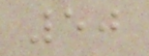50
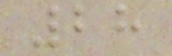28
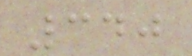340
